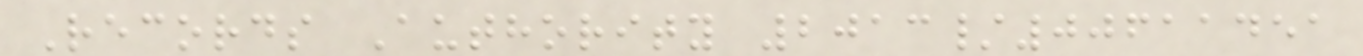Records Authority 2013/00611451
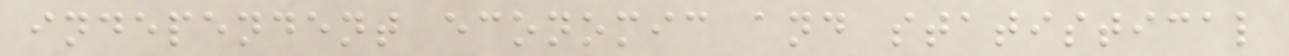independent economic and statistical
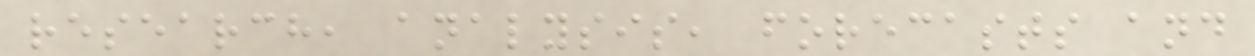research, analysis, forecasts and
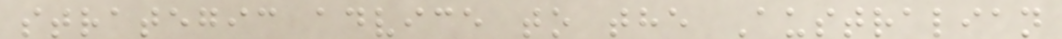strategic advice to the Australian
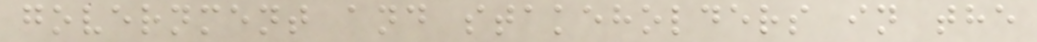government and stakeholders in the
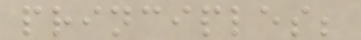principles;
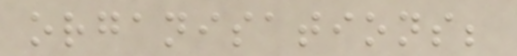organisations;
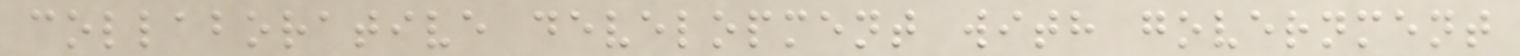collaborative development with government
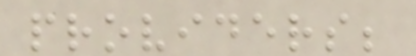providers;
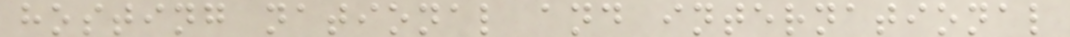hosting national and international
